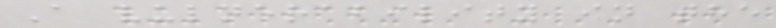A vulnerability in the
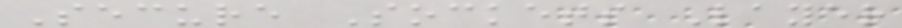Secure Sockets Layer
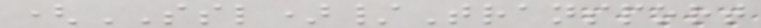(SSL)/Transport
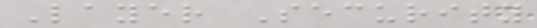Layer Security
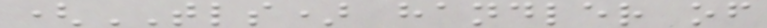(TLS) handler of
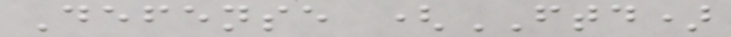Defense (FTD)
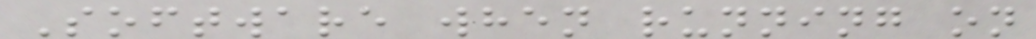Software when running on
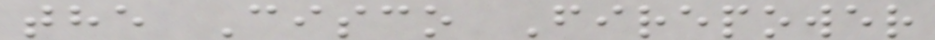the Cisco Firepower
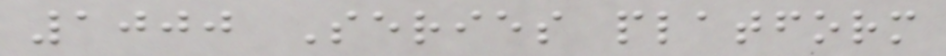1000 Series platform
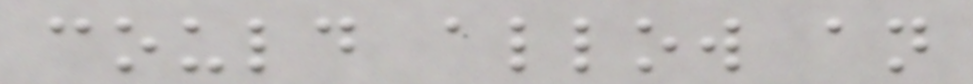could allow an
